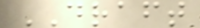DRAFT
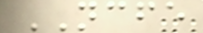NCFE
